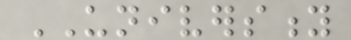UNIVERSITY
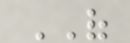OF
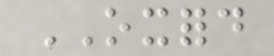OXFORD
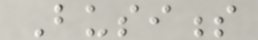Business
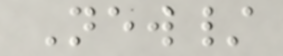New/
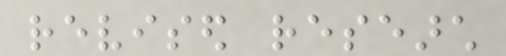revised research
